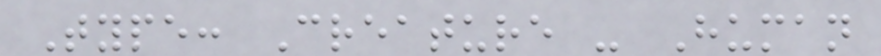Type: Creature - Human
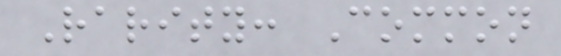Rarity: Common
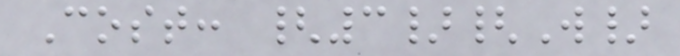Cost: {3}{W}
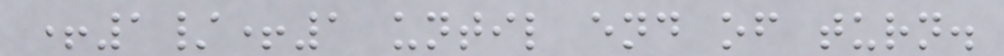+1/+1 until end of turn.
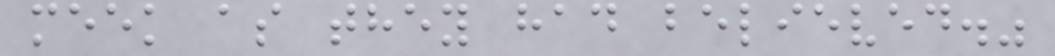meek as they had believed."
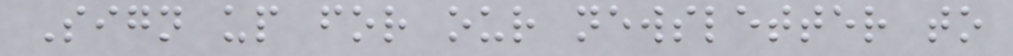Sign up for our newsletter to
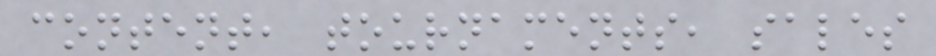content, tournaments, sales
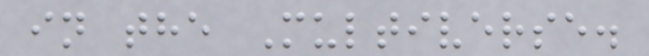in the Multiverse.
